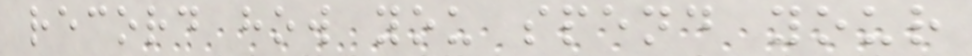record how you spend your
